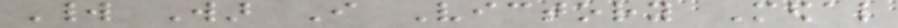World War I Victory Medal
